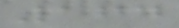164
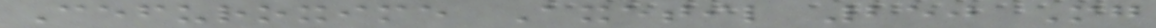Cefuroxime Axetil 250 Mg
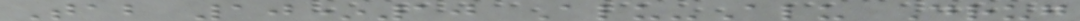Tab 10*10 Alu-Alu Drug
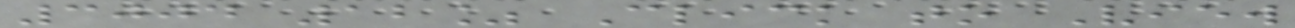3004 12% Click to View
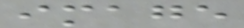image
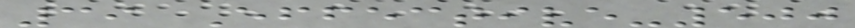39 Effective-500
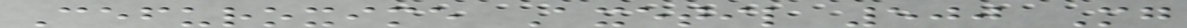Cefuroxime Axetil 500 Mg
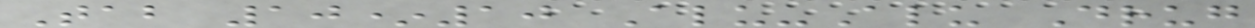Tab 10*10 Alu-Alu Drug
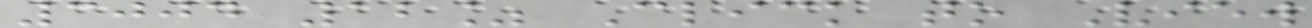3004 12% Click to View
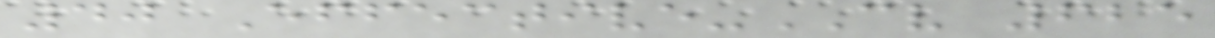40 Effective-CV 625
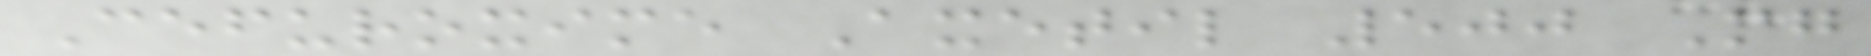Cefuroxime Axetil 500 Mg
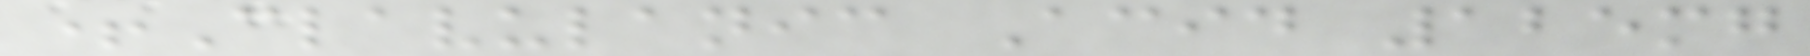+Clavulanic Acid 125mg
